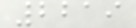2219
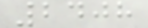2408
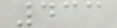433
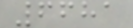6681
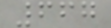667
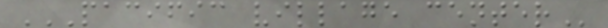PACIFIC VILLAGE CENTER
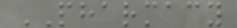PHARMACY
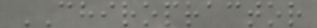CHIROPRACTOR
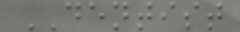DENTIST
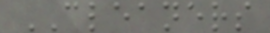CLEANERS
